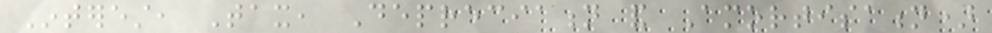Interest, Tax, Depreciation and Amortisation)
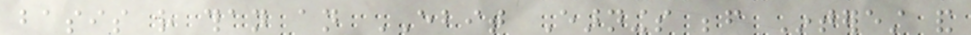basis rather than an EBIT Earnings before Interest and
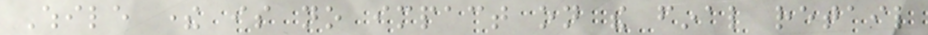While there is no impact on the final retail
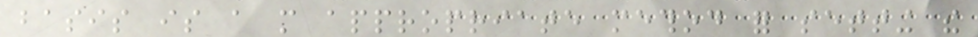basis is a more appropriate method for setting the
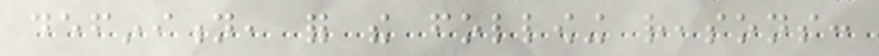definition, for the following reasons:
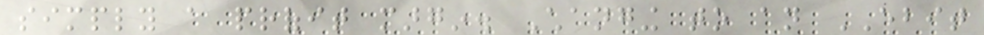simply a profit margin. Changing to an EBIT
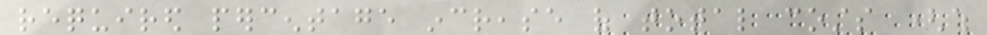required percentage increase of total costs (which
